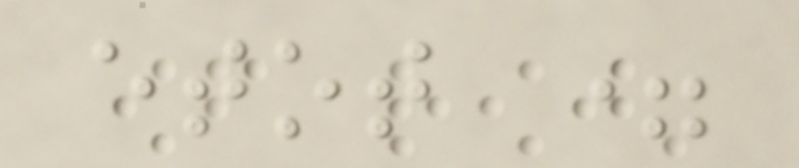etot =
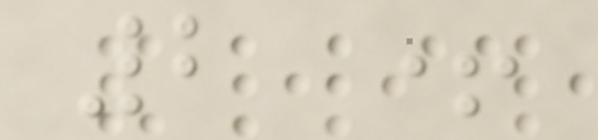2 +
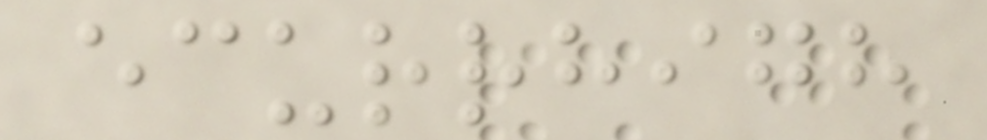ecurrhigh
